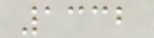1332
